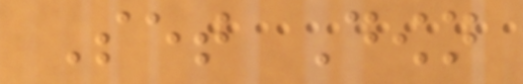Set Down
